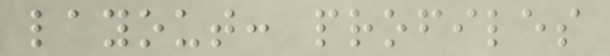layout: profiles
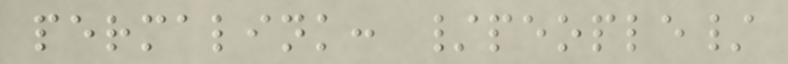permalink: /people/
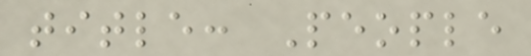title: People
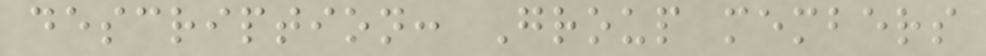description: Group members
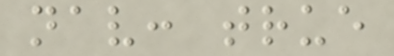nav: true
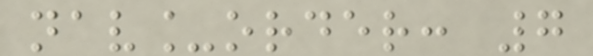nav_order: 7
